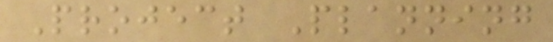Project Planning
